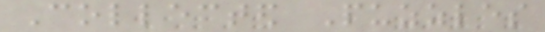Collected Puzzles
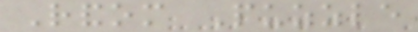Random Puzzle
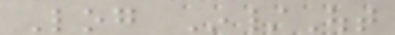Log In/Out
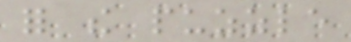for the puzzle
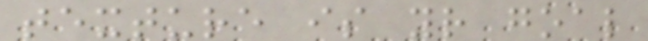texture is your goal
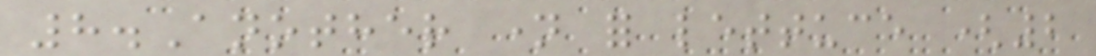8.Another name for lettuce (2
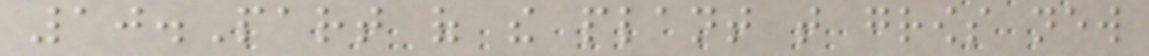10.Part of the plant that grows new
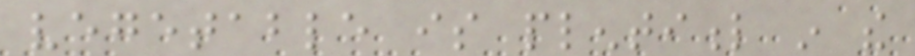vegetable is plentiful in the
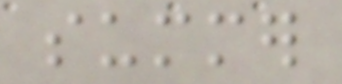summer
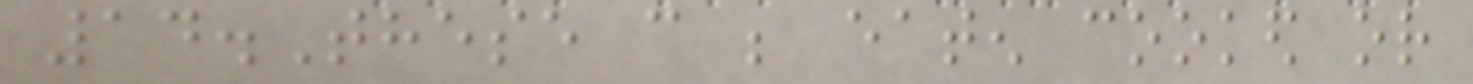14.These can be eaten cooked or
